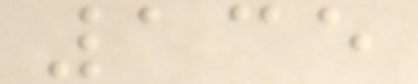135
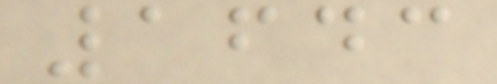1643
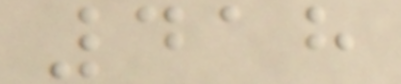418
